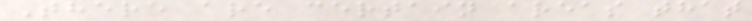There are certain areas that
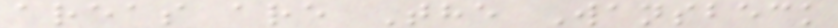areas are The Wansbeck
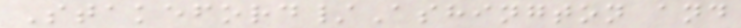Stakeford/Ashington and
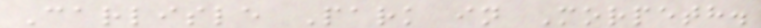Carlisle Park in Morpeth.
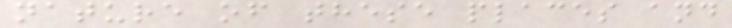nature of these places and
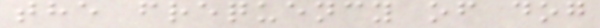the frequency of dog
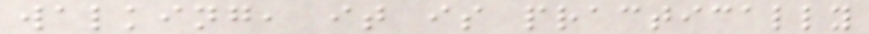walking, it is practically
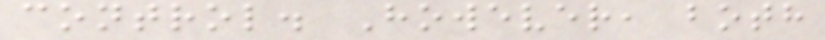control. However, both
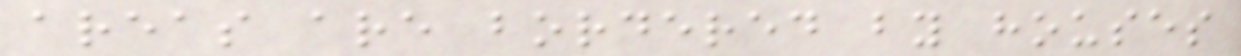areas are bordered by houses
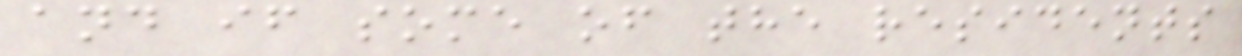and if some of the residents
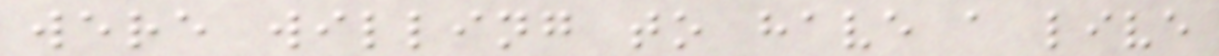were willing to have a live
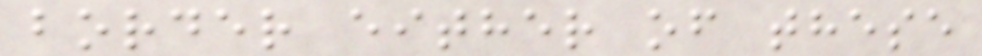border either of these
